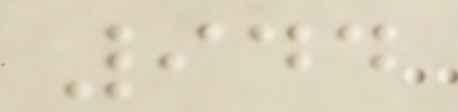944
